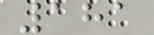181
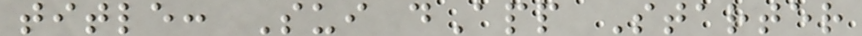title: Sui dApp Starter
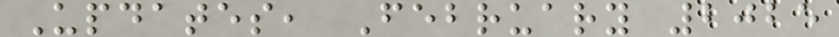Updates, February 2025
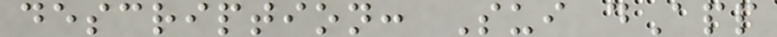description: Sui dApp
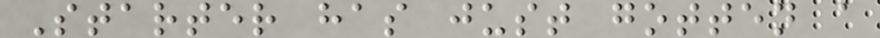Starter has just gotten a
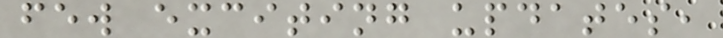few exciting updates,
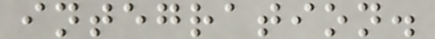integration.
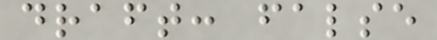draft: false
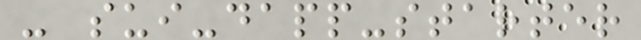- sui-dapp-starter
